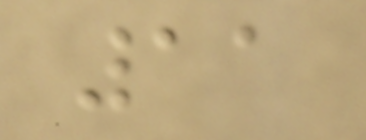11
